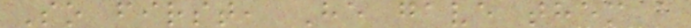So first, He gave them a
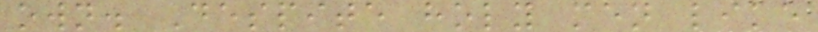own. Despite holy men like
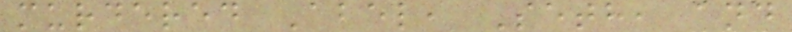murdered Abel, Seth, and
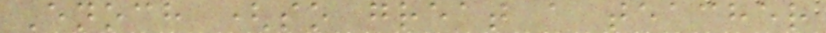Enoch (so great a teacher
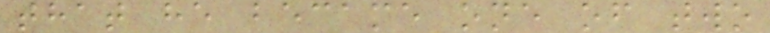that he became one of two
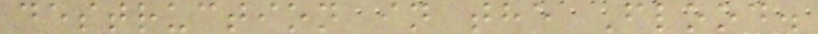destruction in the Flood.
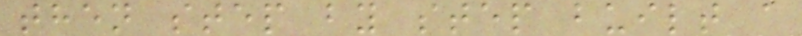then step by step built a
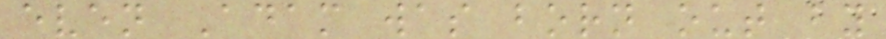even Adam was born out by
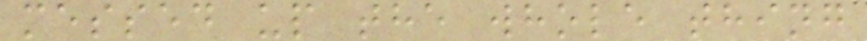messed up the whole thing
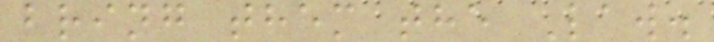bring them the Law.
